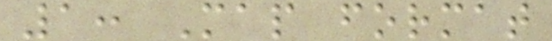1: Map format
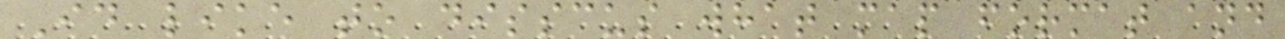Id like to disscus what map format and
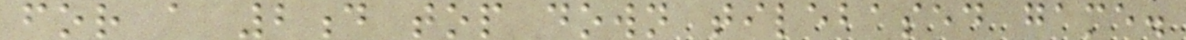for a 2d top down tilebased game.
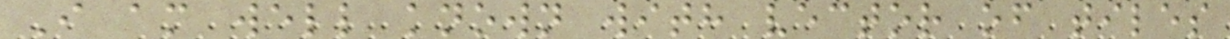I am well known with vector of tiles
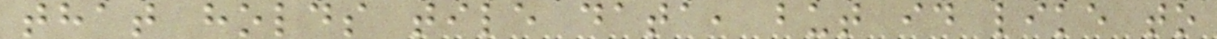that holds tile data, but id like to
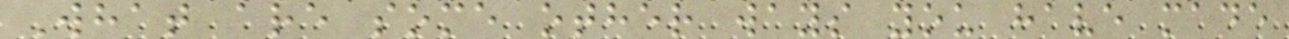What are some other ways you have made
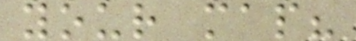your map?
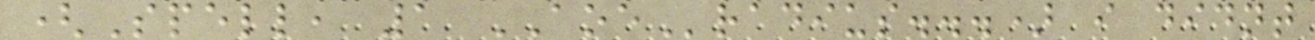(Spell, 1 AOEradius...) i didnt
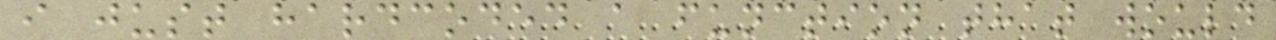i just hardcoded a function that would
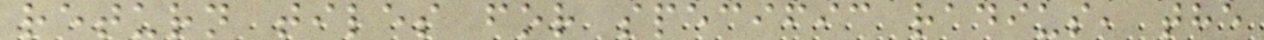return tiles for specific radius, the
